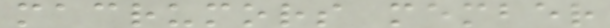macrumors member
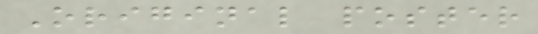Original poster
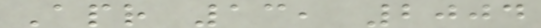Apr 13, 2004
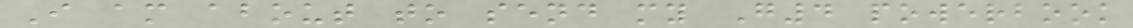I am about to send my G4 powerbook
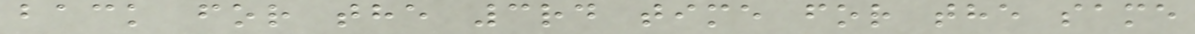back for the 3rd time for the same
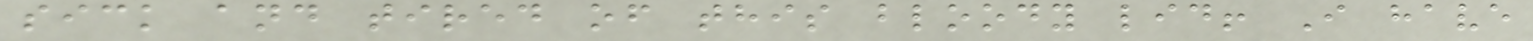sick and tired of this bloody lid! I have
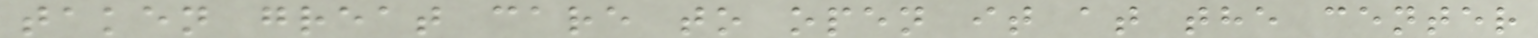taken great care to open it at the center
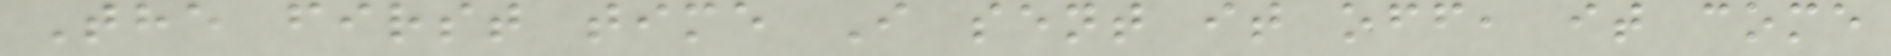The first time I sent it off, it come
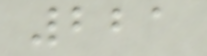221
